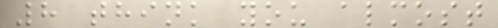8 think you almost
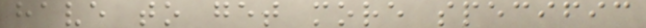have to get more specific
